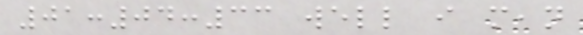01:04:33 well i mean
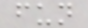fun
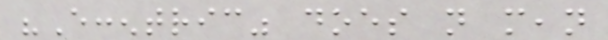"Eccentric" does not mean
